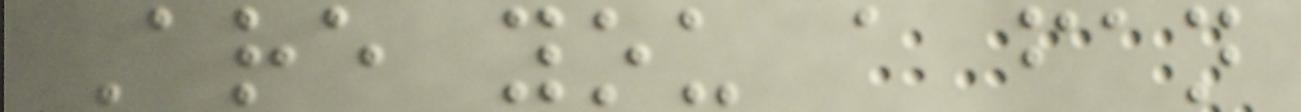Are you a fan
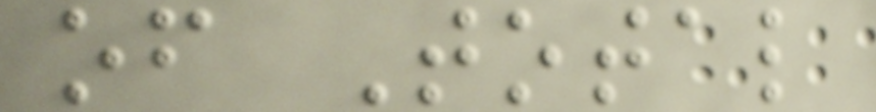of Total
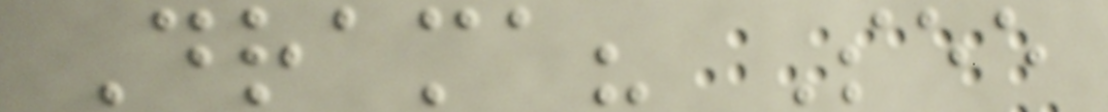Drama? See
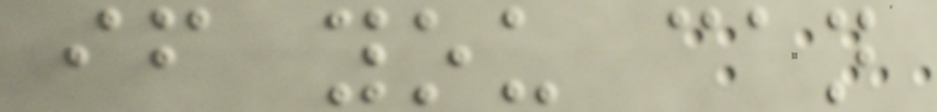if you can
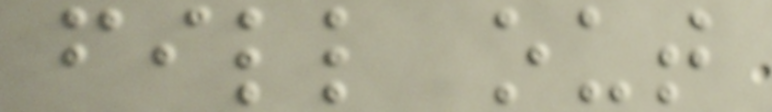fill out
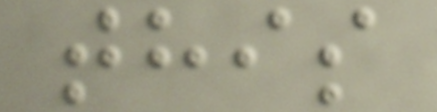this
